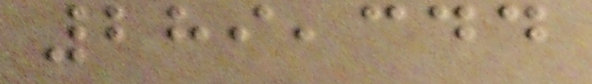289,344
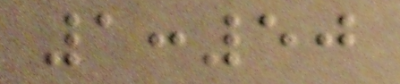1:50
